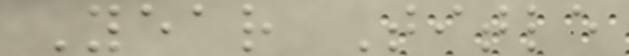Year Title
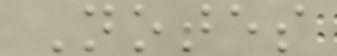Notes
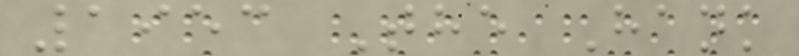1953 The Hank
